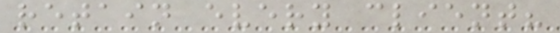retain every client?
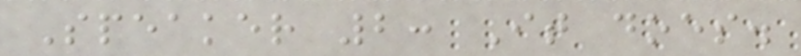Speaker 2: It does.
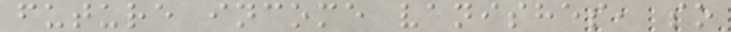future income vanishes, so
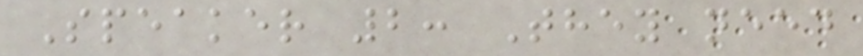Speaker 2: They need
